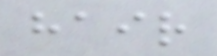hair
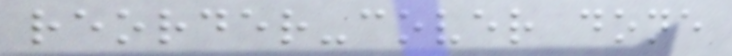reorder-cover done
